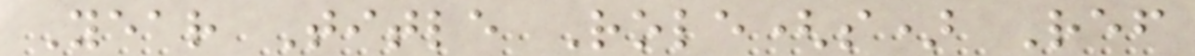Year Title Role(s) Ref
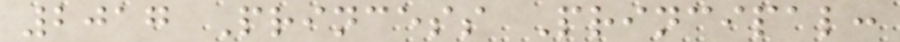2017 Princess Principal:
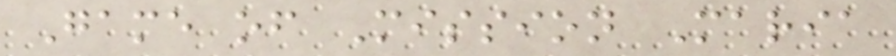Game of Mission Maria
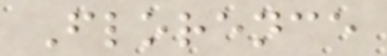Florence
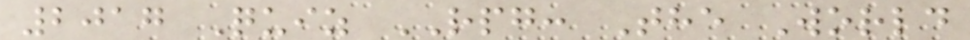2017 Quiz RPG: The World
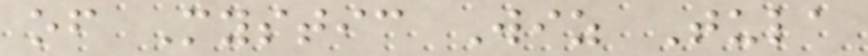of Mystic Wiz Tula
